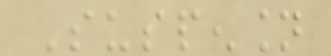Suspension
